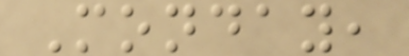Monday,
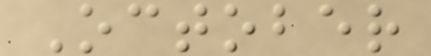October
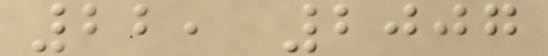22, 2007
